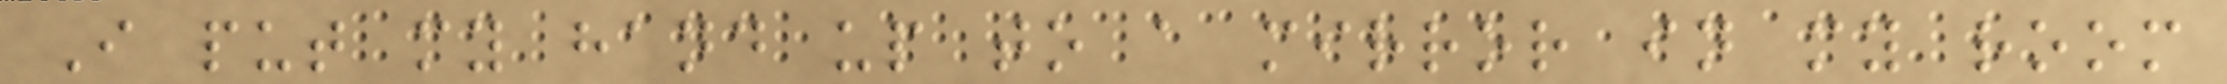I put my hand up to a mirror in my room
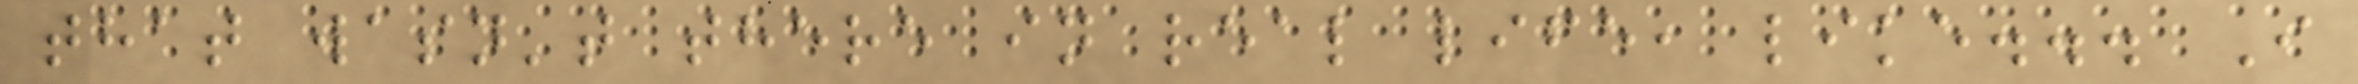that wasn't there in real life, like... I
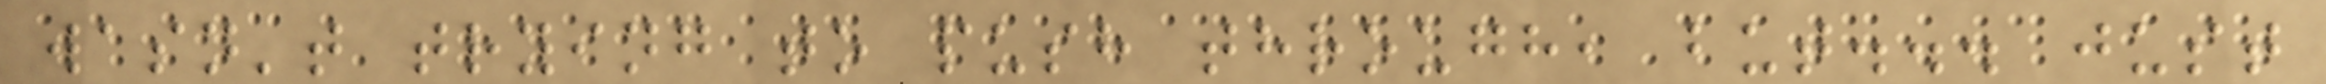wasn't trying to push through, but... just
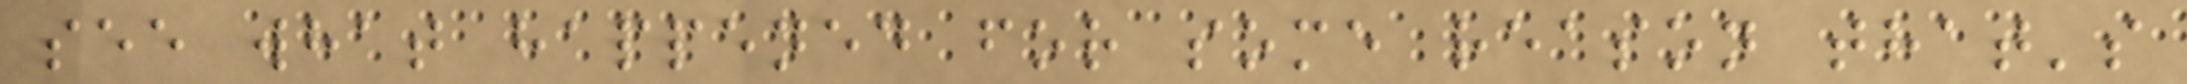see what happened for some reason that's
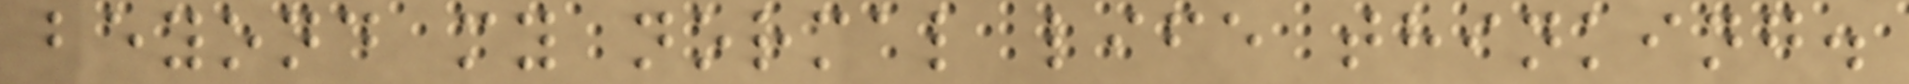beyond my normal life thinking.
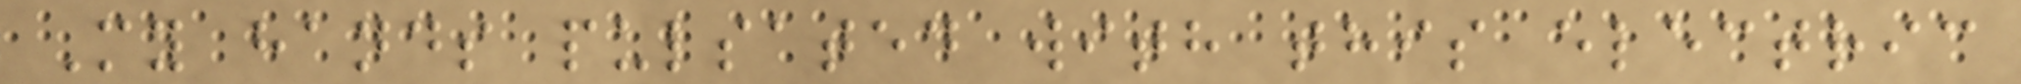My hands pulsated with this electric
